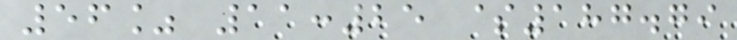56% 11:25 $187.79
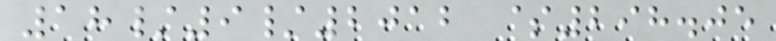18/9/2012 $298.05
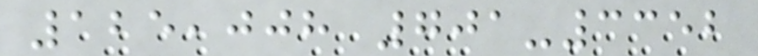125,008 701-3352
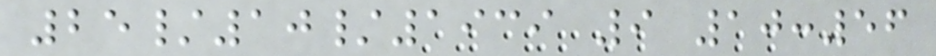25/10/1939 9 10:56
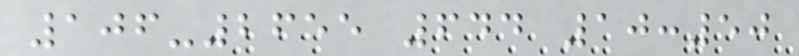106-2655 644 10:50
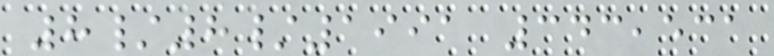8/8/1991 343,531
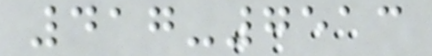417-7513
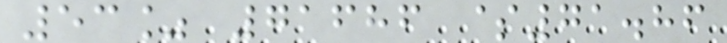53% 71686 $71.86
